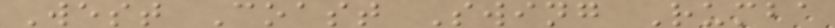West Coast Swing Rumba
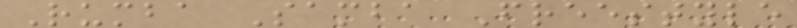Rumba Samba Freestyle
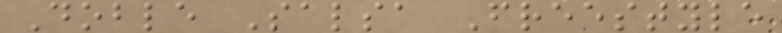Doble Salsa Freestyle
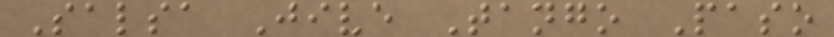Salsa Jive Tango Paso
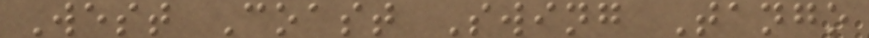West Coast Swing Tango
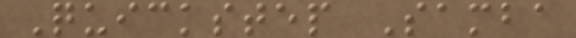Quickstep Samba
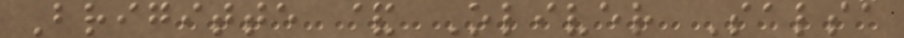Brigitte & Oliver Salsa
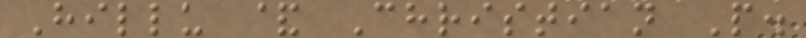Hillu & Christian P.
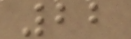22
